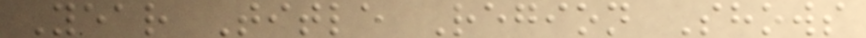Year Title Region Shows
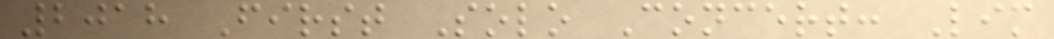2018 First Solo Concert: Lim
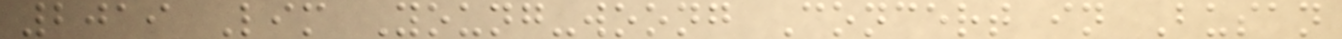2019 Lim Young-woong Concert in Busan
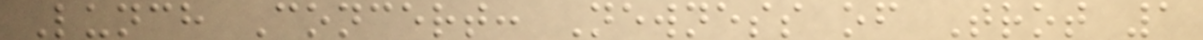Lunch Concert: Newness of Trot 1
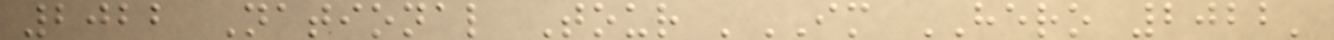2022 National Tour 'IM HERO 2022'
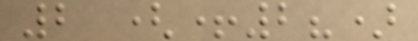2 (+2?)
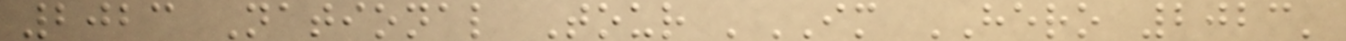2023 National Tour 'IM HERO 2023'
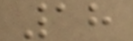18
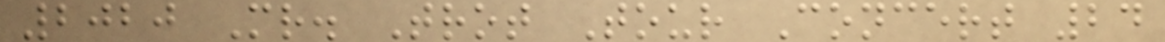2020 Mr. Trot Tour Concert 24
